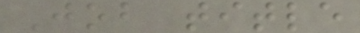Job title
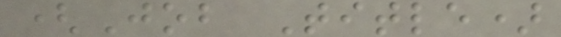(Job Title)
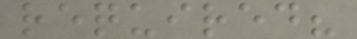required?
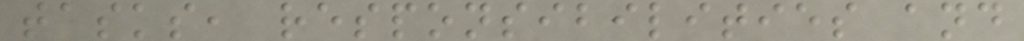tasks, responsibilities and
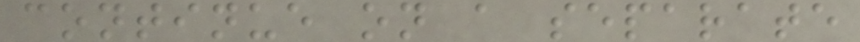continue on a separate
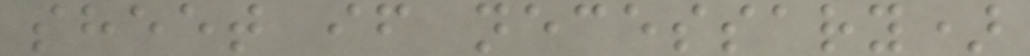sheet if necessary)
